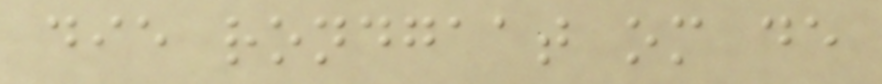die rondgaat om de
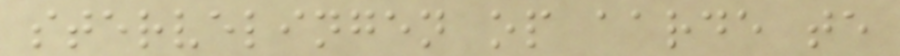stervelingen op aarde te
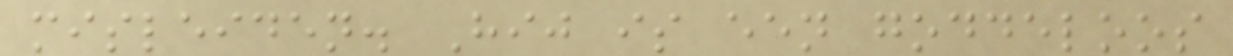misleiden. Hij is een goddeloos
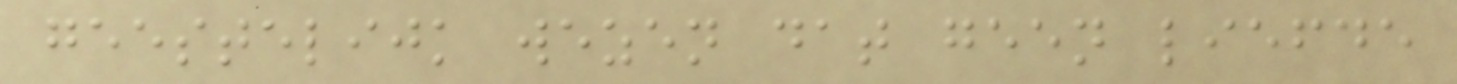geestelijk wezen dat geen liefde
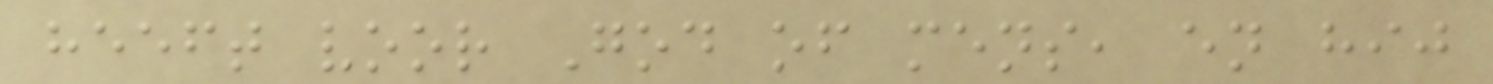heeft voor God of mens, en hij
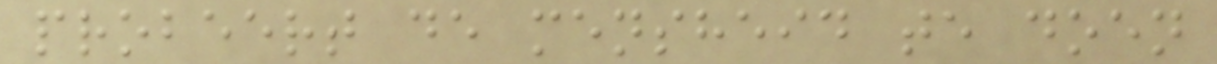probeert de mensheid te doen
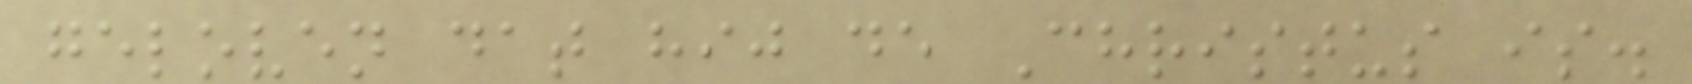geloven dat hij de Christus is.
